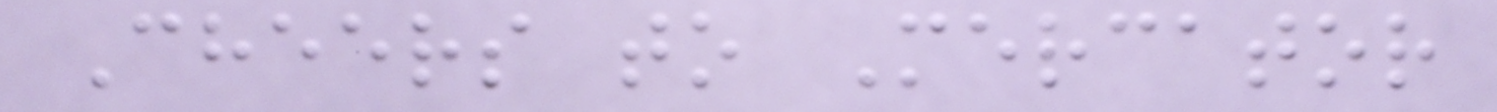Cheers to Mercator
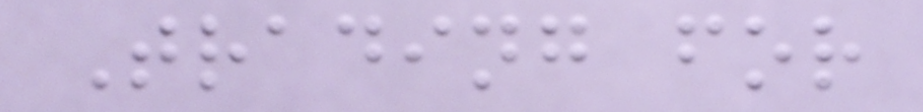Trading for
